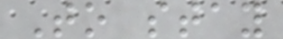To stay
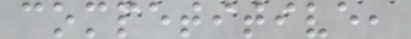competitive,
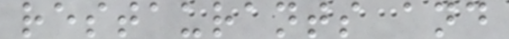restaurants and
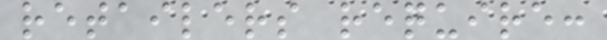retailers require:
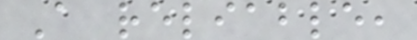A reliable,
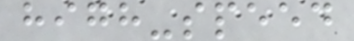high-speed
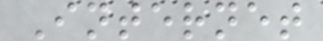Internet
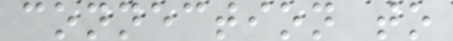connection to
